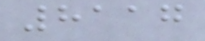8117
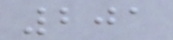201
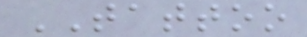TATTOO
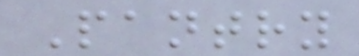Pantry
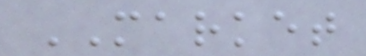MARKET
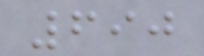690
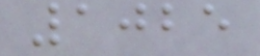1025
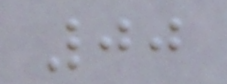00
